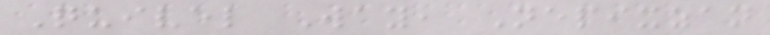Quivel Way, Nepixzan
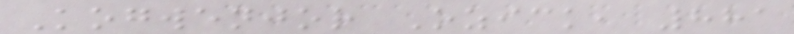Kogwenjor Ozick, 881
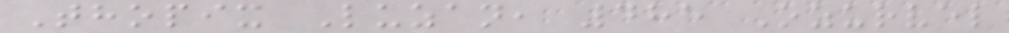Thopix Luzan, 485 Ozurvel
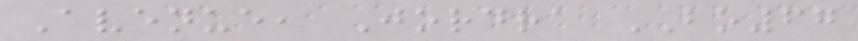Avenue, Jordra BO67
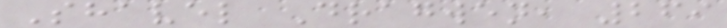Shavel Dragwen, 269
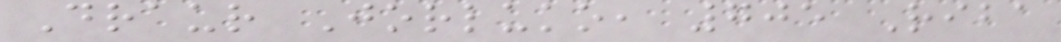Draur Jorluko, 705 Riba
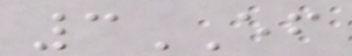3EF
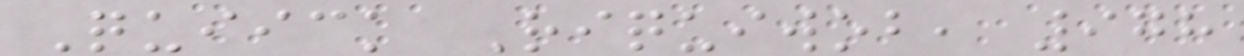Quiick Riquiwob, 978
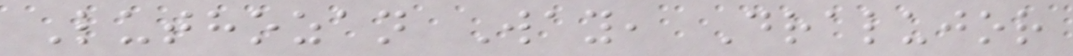Luthozan Way, Dralujor
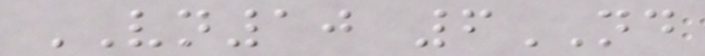VN10 6ND
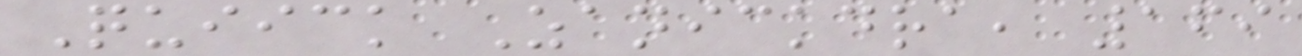Quiick Zanickdra, 169
